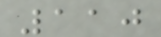110
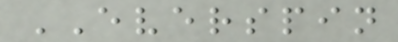EVERSPIN
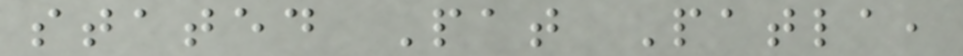stated Pat Patla,
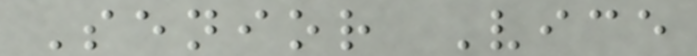Senior Vice
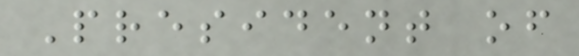President of
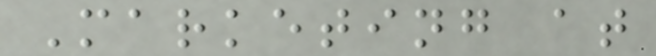Marketing at
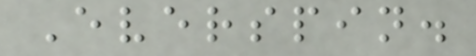Everspin.
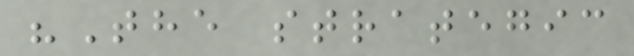"The strategic
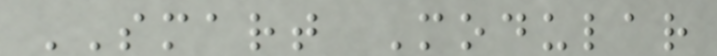SMART Modular
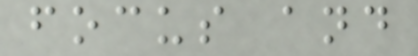focus and
